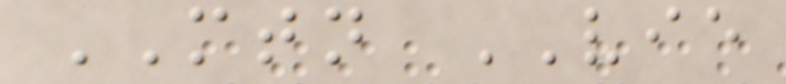MTN VIE
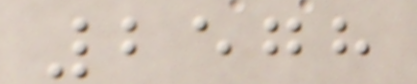2578
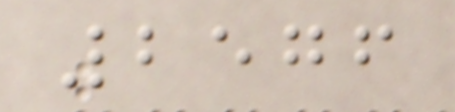2576
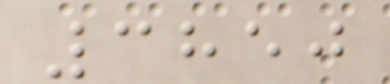3850
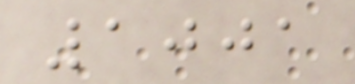1001
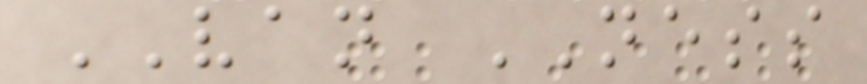VAN NESS
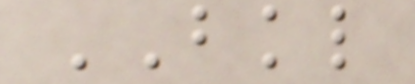BKL
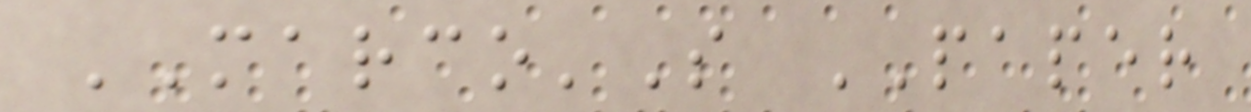MARCO'S PAPER
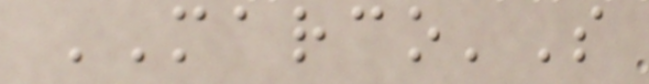MARCO'S
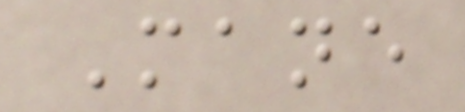Mane
